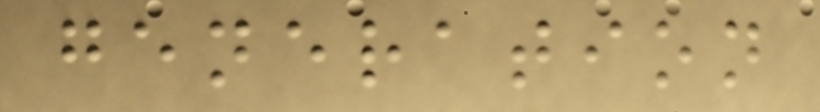generation
